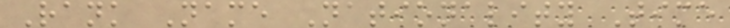Rank Name Nationality Time
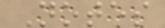Notes
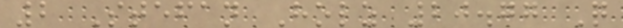2 Stefan Holz 20.77 Q
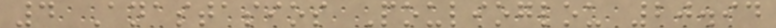4 Anastasios Poulioglou 20.94
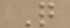Q
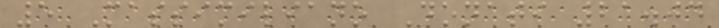5 Massimiliano Donati 21.04
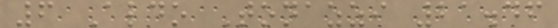6 Aldo Tonazzi 21.46
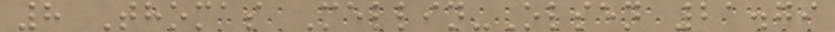8 Thomas Mellin-Olsen 21.79
